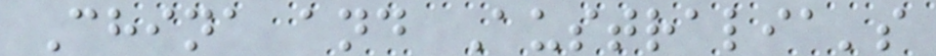China and Australia's
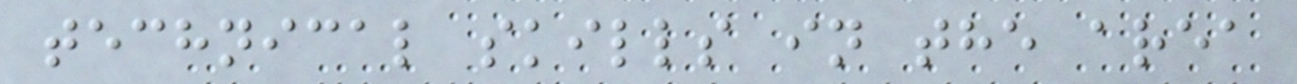technical skills in the area
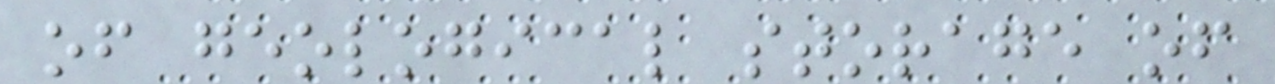of geological storage of
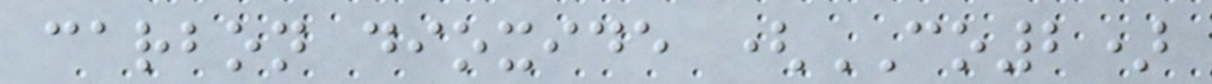carbon dioxide (CO2)
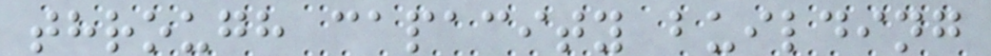through capacity building
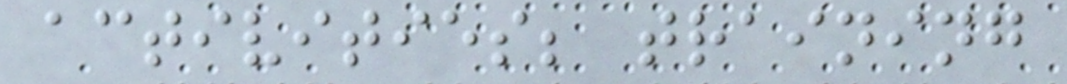activities; training
